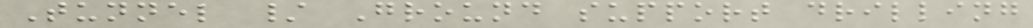Tunnel / Ground support drilling
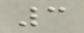3
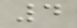4
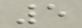5
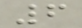6
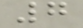7
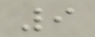9
